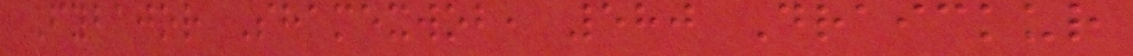Fybajor Shamexwob, 580 Draickur
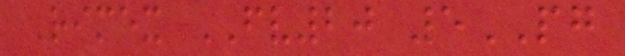Rimex FV20 5PG
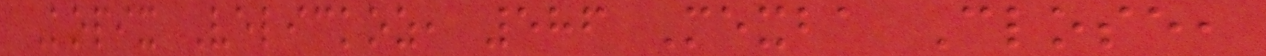Kopix Velickoz, 586 Mexba Close,
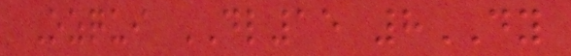Ozqui DL15 8DY
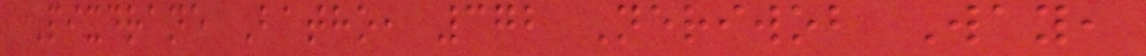Pixdrane Batho, 372 Neriwob Way,
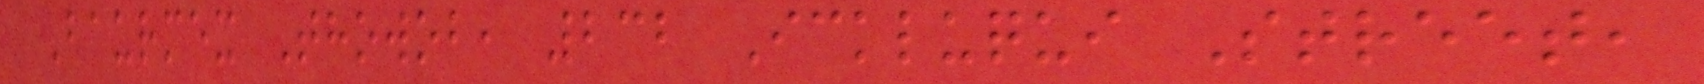Baurmex Thowob, 232 Ickluqui Street,
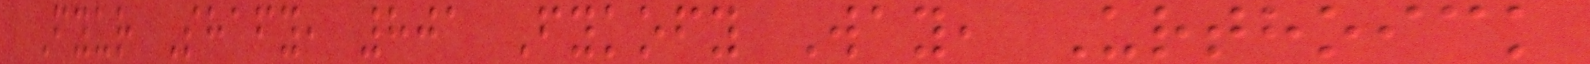Fyur Shafy, 801 Fykofy Way, Urthoick
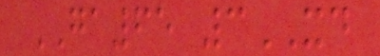GA65 3XD
